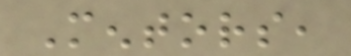Mentors,
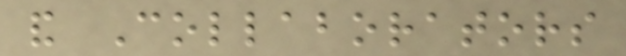and Collaborators
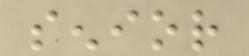senior
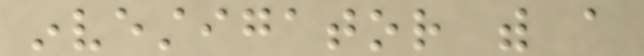investigator with a
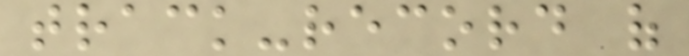track-record of
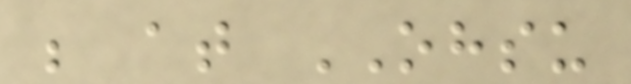be at OHSU
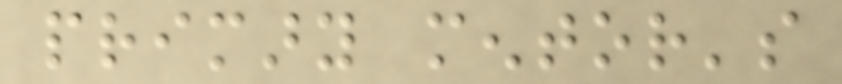primary mentor's
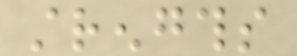strengths
